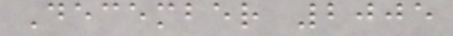December 2005
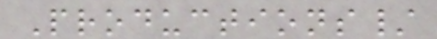Productions/
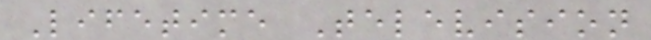Lifetime Television
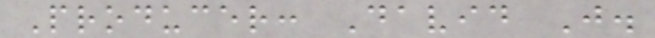Producer: David J.
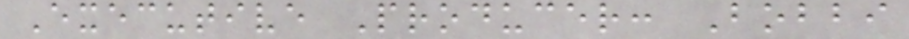Executive Producer: Bobbi
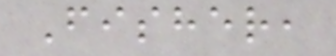Fisher,
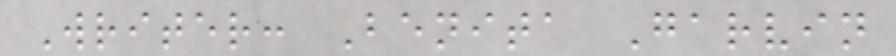Writer: Benita Garvin
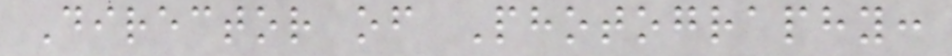Director of Photography:
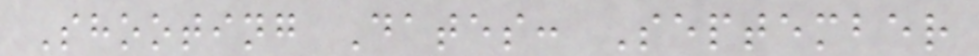Shooting Dates: September
